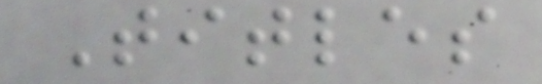Titles
